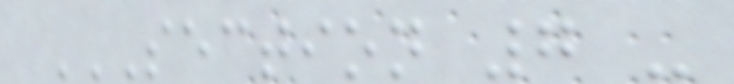SECTION 7 -
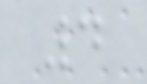4
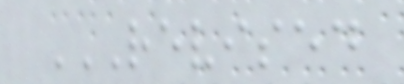REVISED
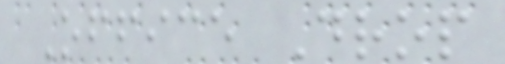Office Drop
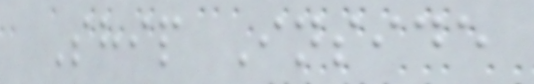Ship Inside
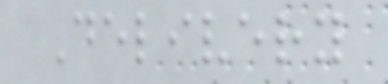Delivery
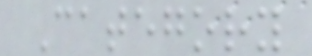Category
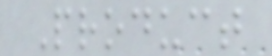Product
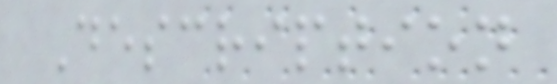Description
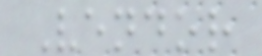Vendor
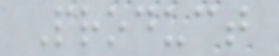Product
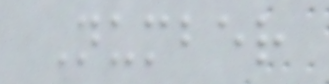Number
